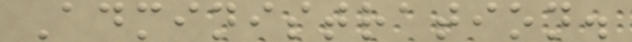Administration.
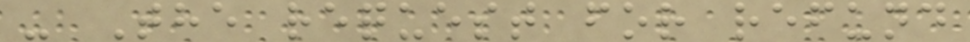- The request for refund
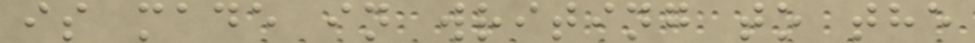is made in writing to the
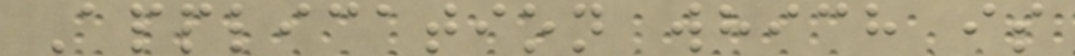Application which is
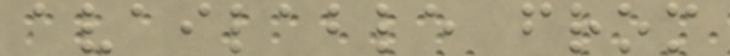available from
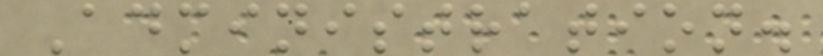Administration.
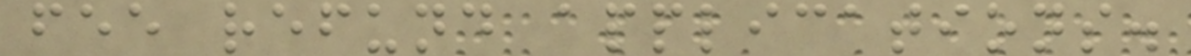fee refund applications.
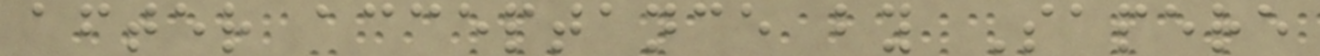after acceptance by Sapere
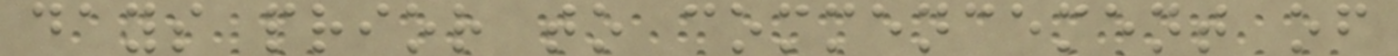days prior to commencement of
